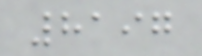8197
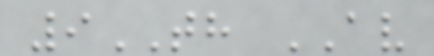9TH AV
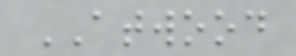ATWOOD
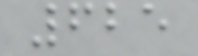625
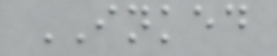INKED
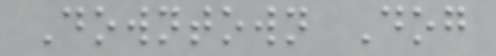Downtown Dog
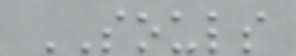SOULS
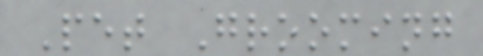Pet Grooming
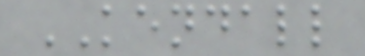KENDALL
